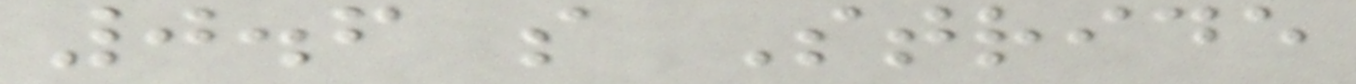0.6 s Stride
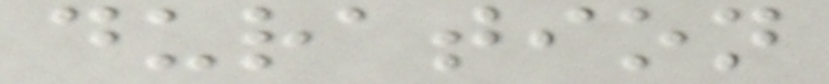duration
